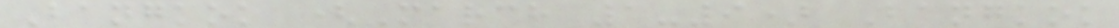Bangkok (March 1-9) Bangkok
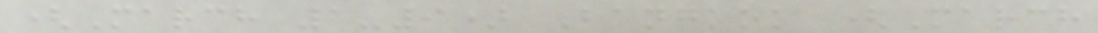(March 1-9) Bangkok (March
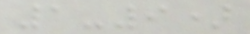1-9)
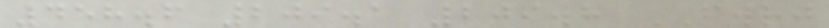458.6 209.1 209.8 FWRJ
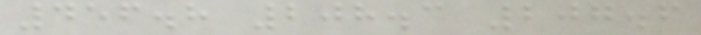456.8 208.3 207.6
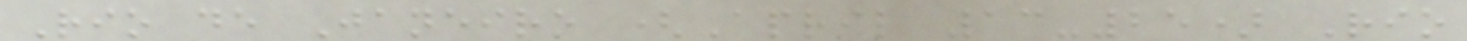Rio de Janeiro (April 13-25) Rio
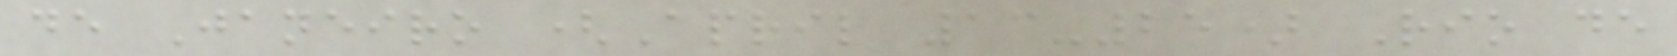de Janeiro (April 13-25) Rio de
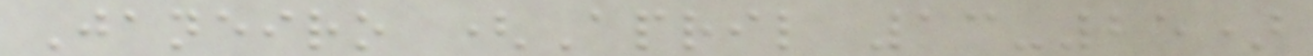Janeiro (April 13-25)
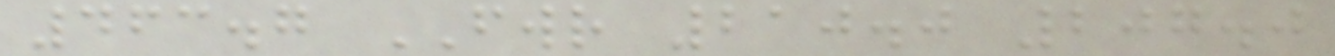463.7 FWR 210.0 207.0
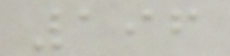196
